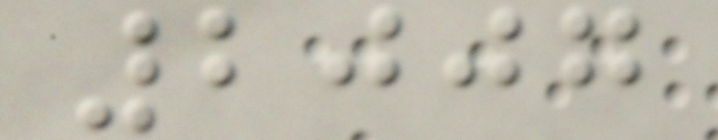2007
